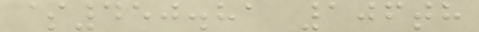$450.81 106th
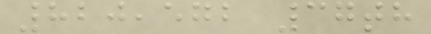820,572 37th
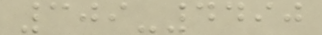309-4490
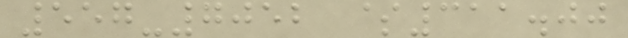557-7052 $311.00
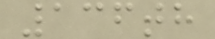136th
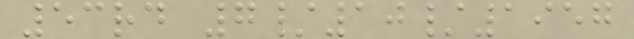53rd 7/10/1957
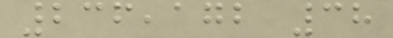236,172 38
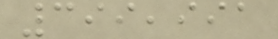399,991
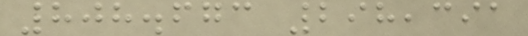808.673 298,391
